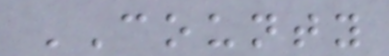COUNTY
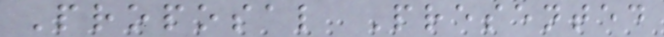Proposal Presented
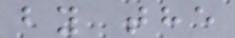by the
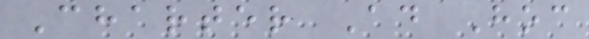Charter Ad Hoc
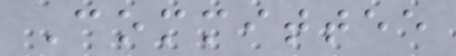Committee
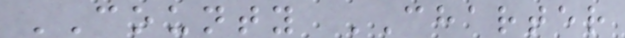COUNTY CHARTER
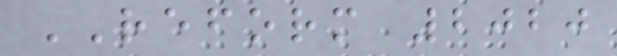REFORM 2020
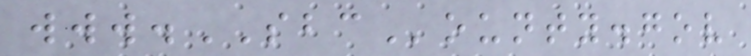www.SBCounty.gov
